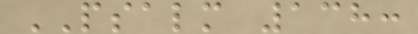PSALM 138:
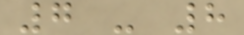7 - 8
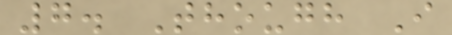7. Though I
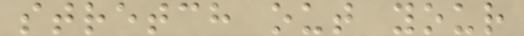stretch out your
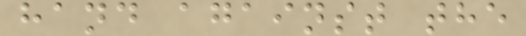hand against the
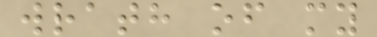wrath of my
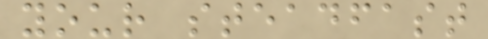your steadfast
